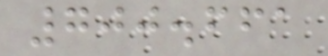700.661
